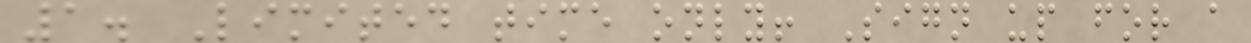1. Limited time only! Sign up for a
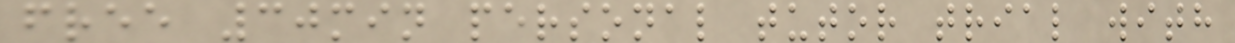free 30min personal tutor trial with
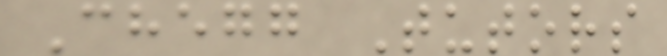Chegg Tutors
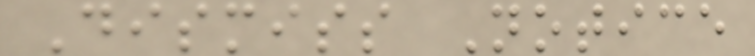Dismiss Notice
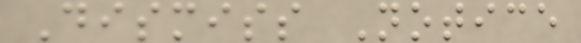Dismiss Notice
